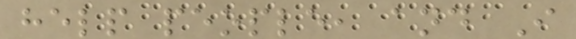help people, and I
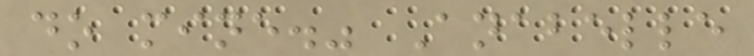do mine." Anabelle
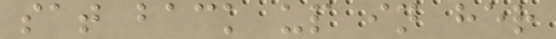sat back up in her
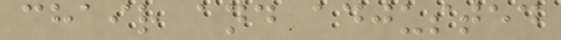chair and adjusted
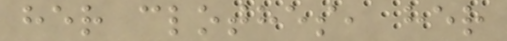her clothes, her
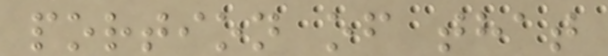portion of that
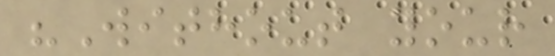"Without your
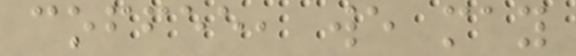coffee, we may
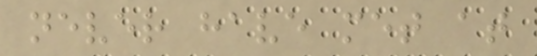never have met at
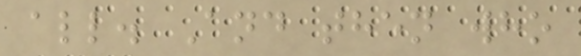all. And then who
